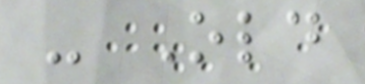- Old
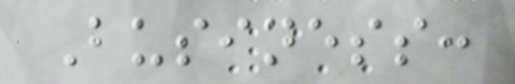Business:
